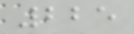225
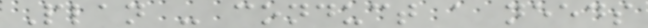Plan - conduct a needs
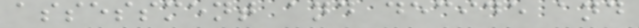assessment and decide and
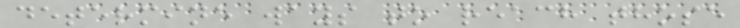determine ways to reach those
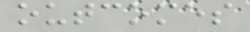outcomes
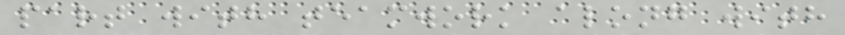part with teamwork along with
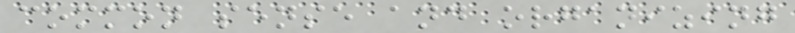common sense and organizing
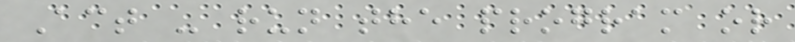Act - run the program or
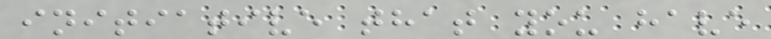initiative that you have
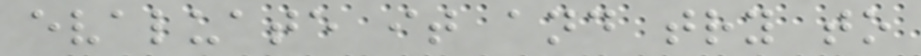evaluate it and try to
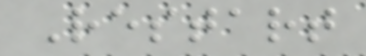Restart
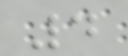4
